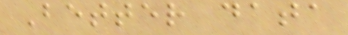Better data
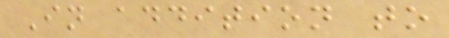In addition to
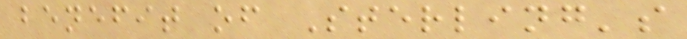benefit of Sterling's
